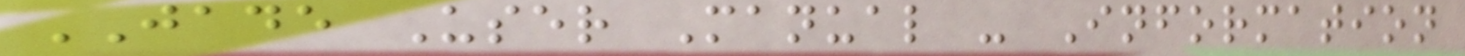JADE User Manual - Information
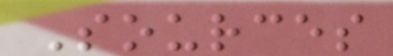Sources
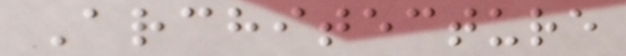Architecture
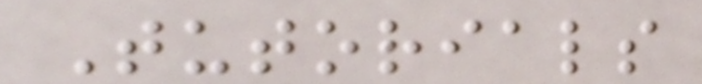Tutorials
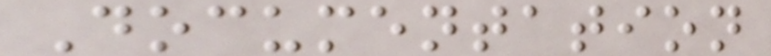Documentation
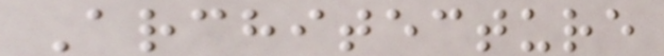Architecture
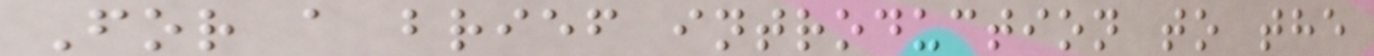For a brief introduction to the
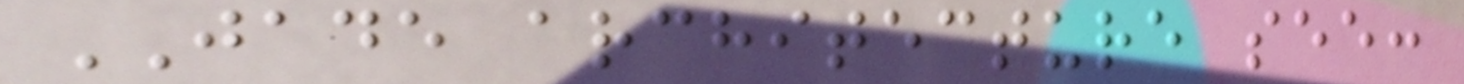JADE architecture see:
